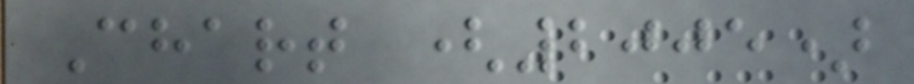Chart (2005)
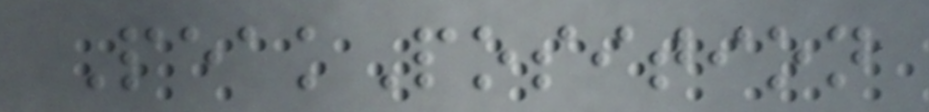PeakPosition
